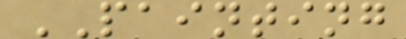PAINTING
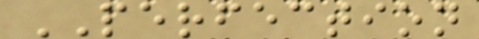PERFECTION
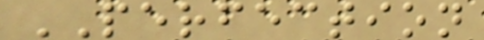PERFECTION
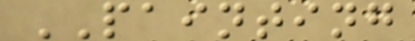PAINTING
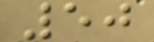50
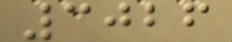3026
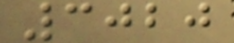3020
